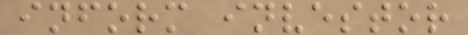inform investor
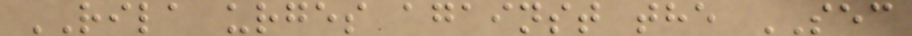RILA urges against the SEC
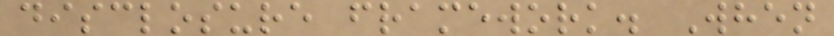disclosure framework. When
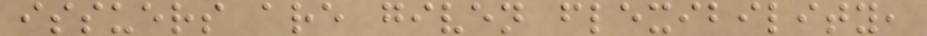issuers are given flexibility,
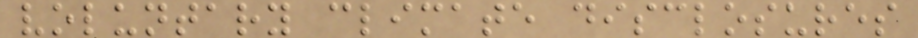voluntary climate disclosures
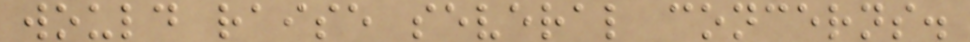would raise several concerns.
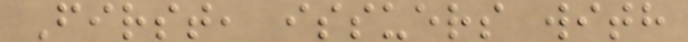First, issuers with
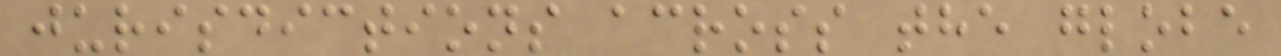jurisdictions across the globe
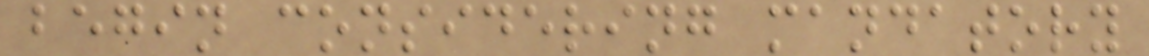begin considering mandatory
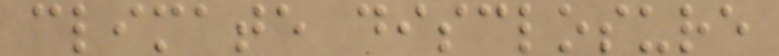climate disclosure
